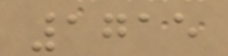1715
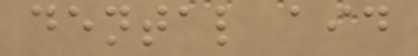dental aid
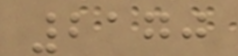2170
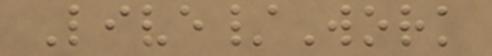Live/Work
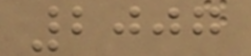2007
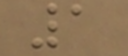1
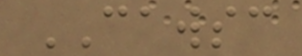CAWSC
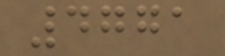4771
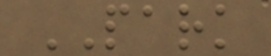PARK
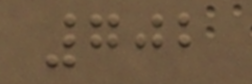702
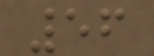56
